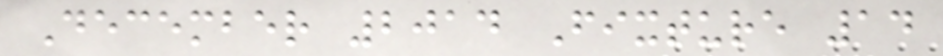December 2014 Fixture 14
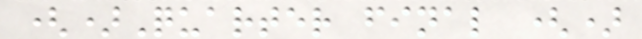()Quarter final ()
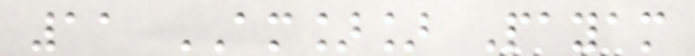11 AM]] Payam
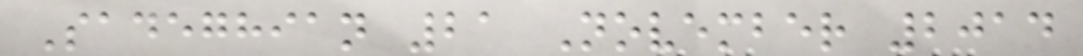Sadeghian 21 November 2014
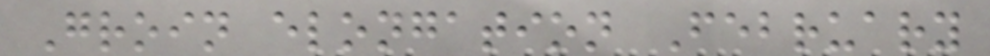Groin elongation February
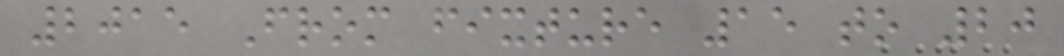2015 From fixture 15 to 20
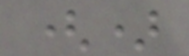()
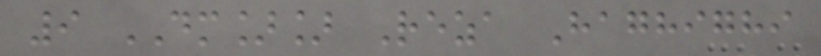9 DM]] Reza Haghighi
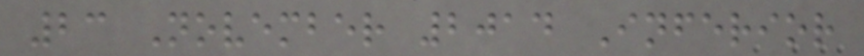23 November 2014 Inferior
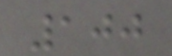100
